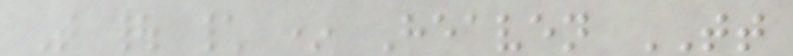T | \ * Heaven TT
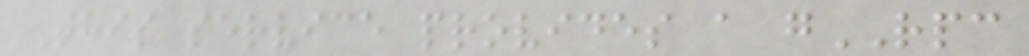This service provides a gRPC
